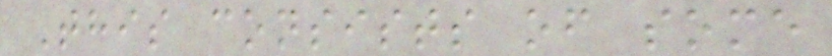This consists of some
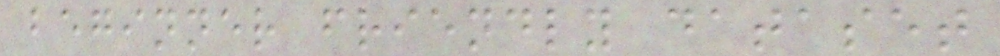beginner friendly dataset
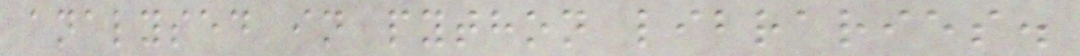analysed in python libraries.
